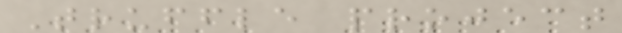Truffle project
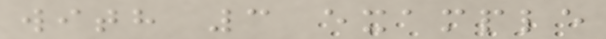with 3 example
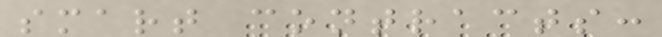smart contracts:
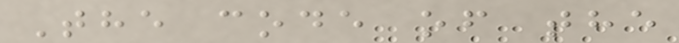The code of the
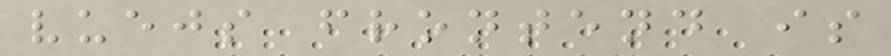vuejs frontend is
